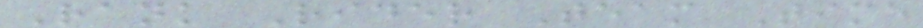Rank Rider Team Time
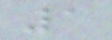1
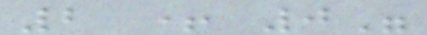2 + 0"
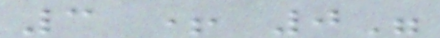3 + 0"
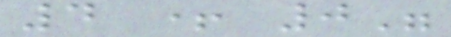4 + 0"
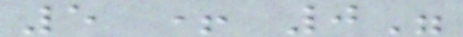5 + 0"
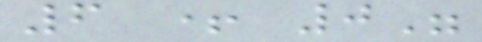6 + 0"
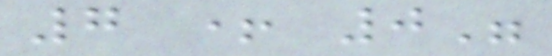7 + 0"
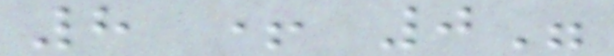8 + 0"
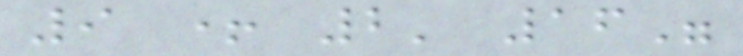9 + 2' 16"
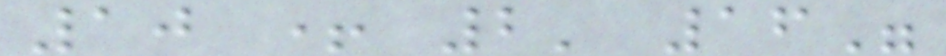10 + 2' 16"
